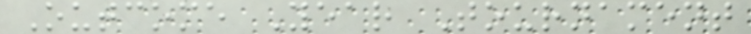Outcome Year Tournament
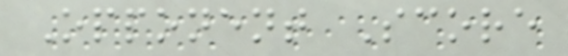Opponent Score
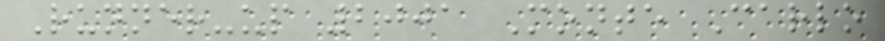Runner-up 2001 Monte Carlo
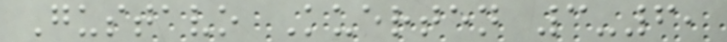Gustavo Kuerten 3-6,
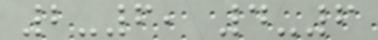2-6, 4-6
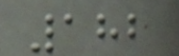182
